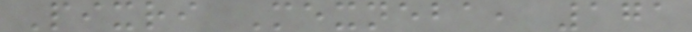Pixri Mexneba, 171
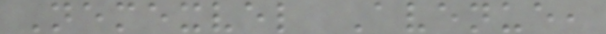Nemexvel Avenue,
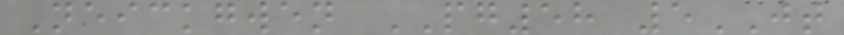Neickgwen PG58 5JT
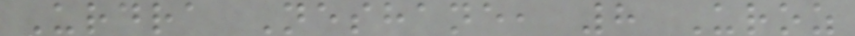Urdra Neshane, 8 Uroz
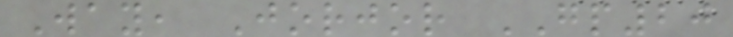Way, Jorjor GP20
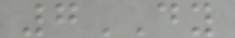7DY
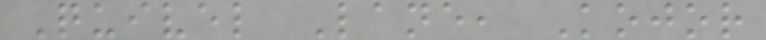Quivel Lane, Kojor
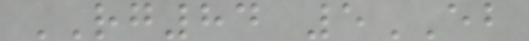RG84 5EB
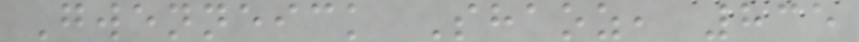Gwenneick Shaoz, 835
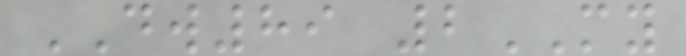DW89 2MY
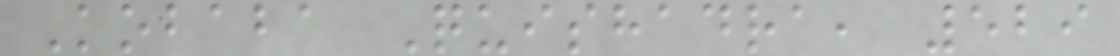Kobaba Quishadra, 529
